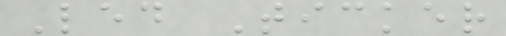Led Ticker
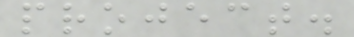project.
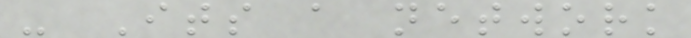- Its a network
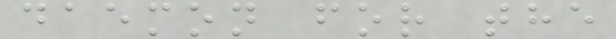daemon for the
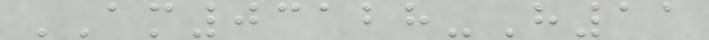AM03128-H11
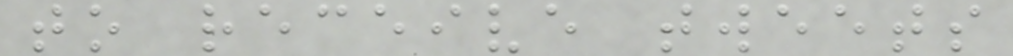to receive tweets
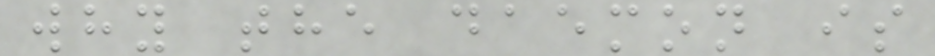why the daemon is
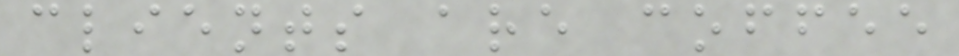clients are coffee
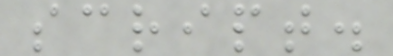script.
